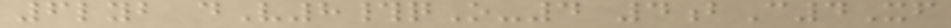6lyb dV8#qO-4 4bC4Xf
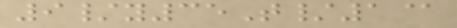9/y35T/1@
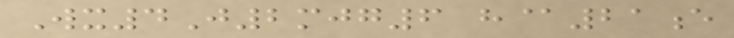Wx4J2mjg6 h@21e
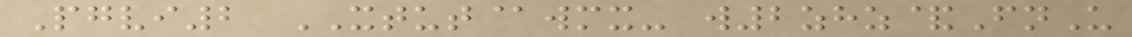Pgvi2 XTUT@wmx- w2zhz&FnU
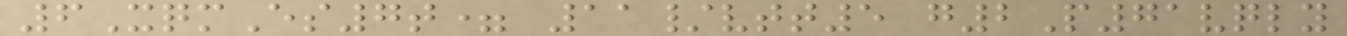6XqmEs7t= 11/vtt5 g2P71vqly
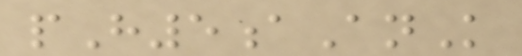pH5aAnK
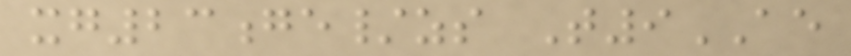xg23ge/zs T9AE
